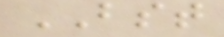BST
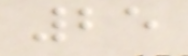25
